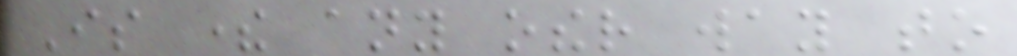Is there any other way to
